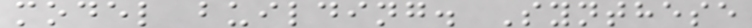model building. Synthese
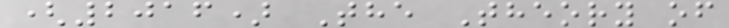(2016) The Theory of
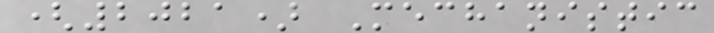(2021) Mechanistic
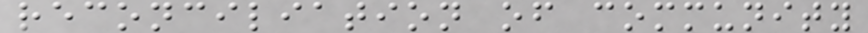reconciliation of community
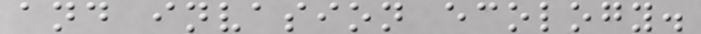and invasion ecology.
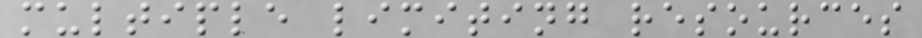multiple limiting resources
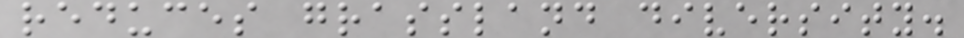reduces grassland diversity.
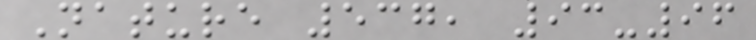Nature 537, 93-96
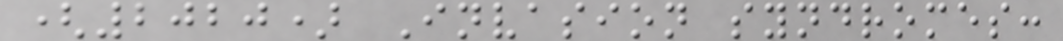(2020) Invasion syndromes:
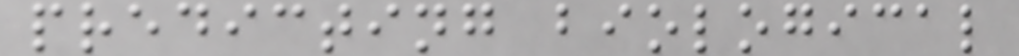predicting biological
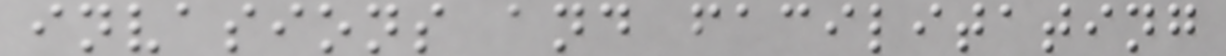invasions and facilitating
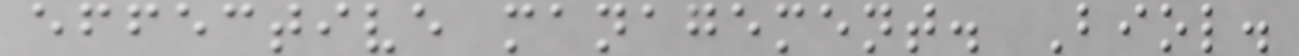effective management. Biol.
